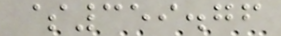$359.76
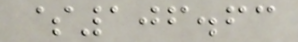$106.63
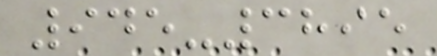945-3895
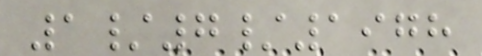1/7/1978
